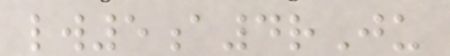lw5a4rJu
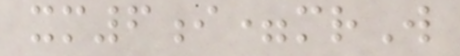xm6i=mrW
